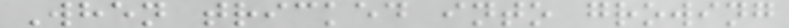When tricked into growing
